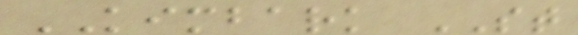KIMBARK ST
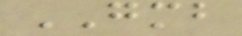GMB
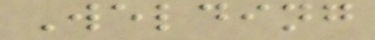Welding
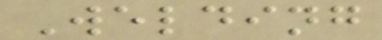Welding
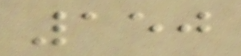150
